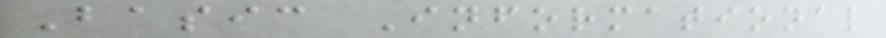Basic Informational
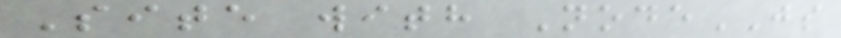Site with NodeJS
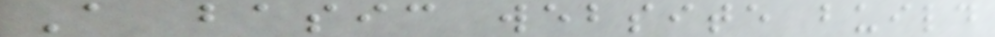A basic website build
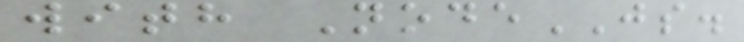with NodeJS.
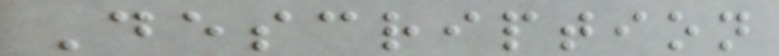Description
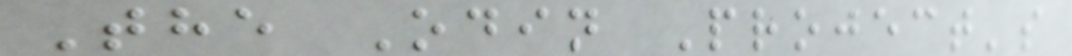The Odin Project's
